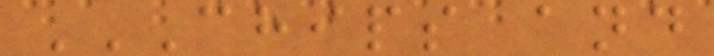CHIPS AND
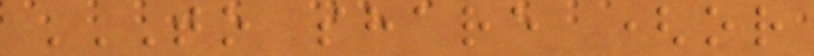TO SHARE (OR
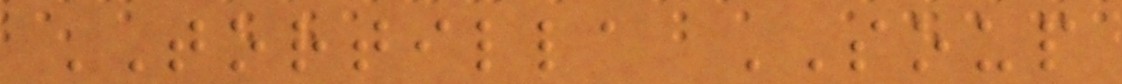TORTILLA SOUP
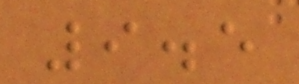9.5
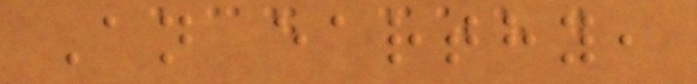An earthy,
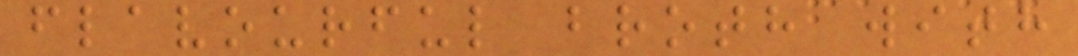flavourful broth with
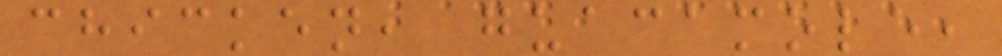chicken, guacamole,
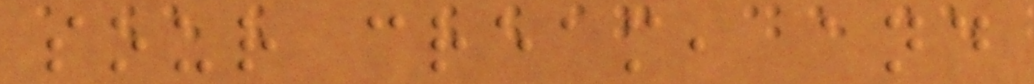sour cream, and
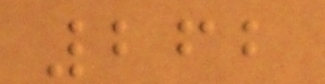262
